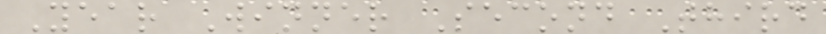Year Winner Second Third
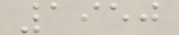1950
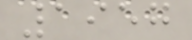1957
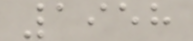1958
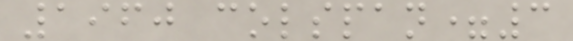1960 colspan=3
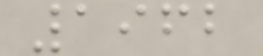1962
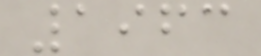1963
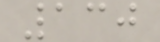130
